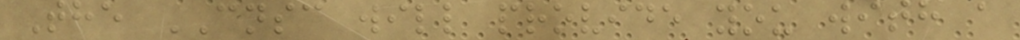The CNSC will provide you with a
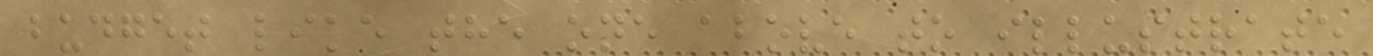budget like the one above to illustrate
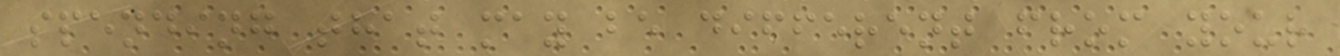spending that may be different from your
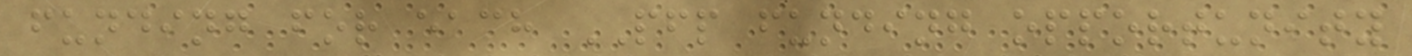funding for each PFP funding opportunity
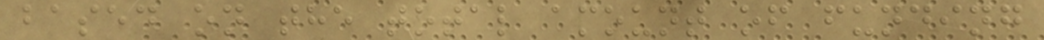based on the total amount of funding
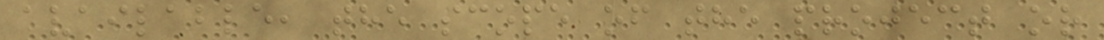available, the scope of the project or
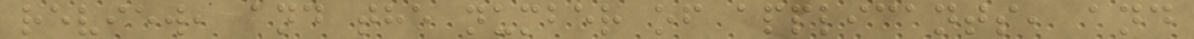review, and the number of applicants, and
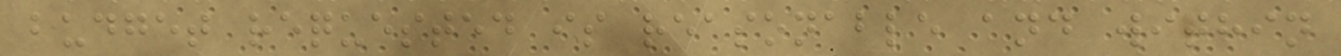budget requested is reasonable and within
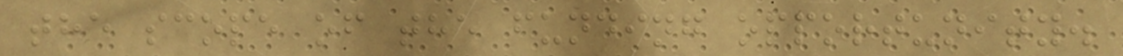the scope of the funding opportunity.
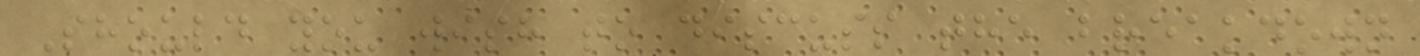Should you wish to discuss the breakdown
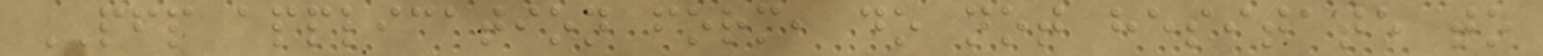PFP application form, do not hesitate to
